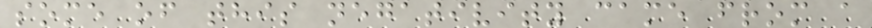some of this negativity came from a
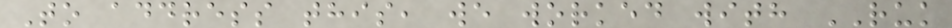To address this, we worked with RUK
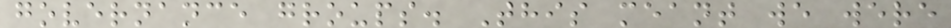governance groups. This meant we were
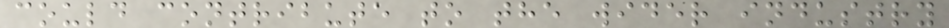could contribute to the wider industry
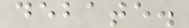debate.
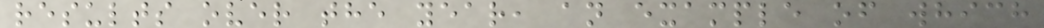results over the year, an example of which
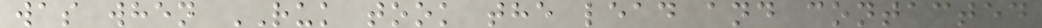was when RUK took the lead and contacted
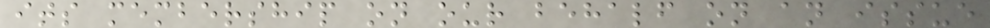its membership on our behalf on an issue
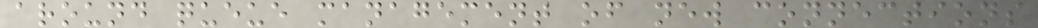around queue management of new connections
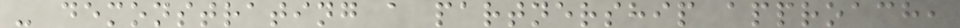- demonstrating a partnership approach,
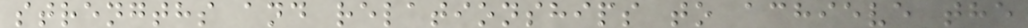strengths and relationships to achieve the
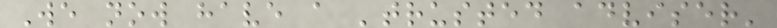We now have a 'trusted adviser'
